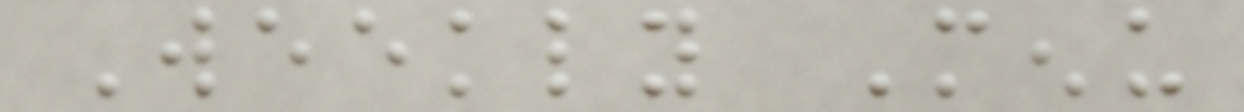Weekly Menu
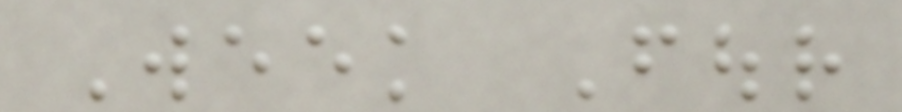Week Four
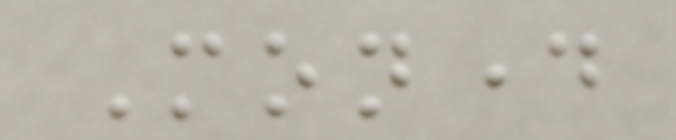Monday
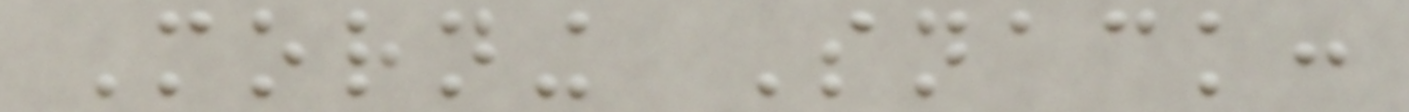Morning Snack:
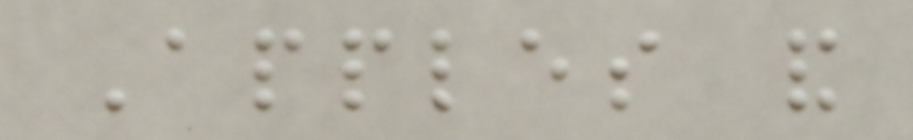Apples and
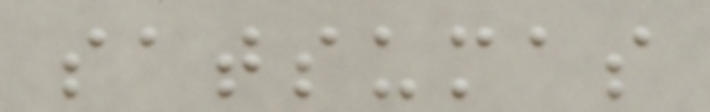satsumas
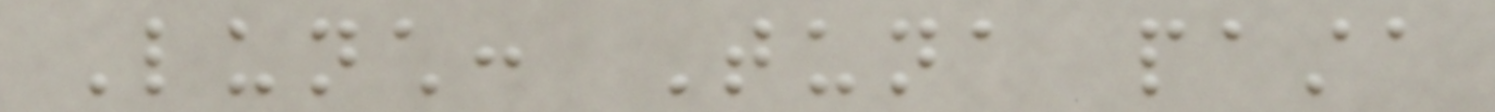Lunch: Tuna pasta
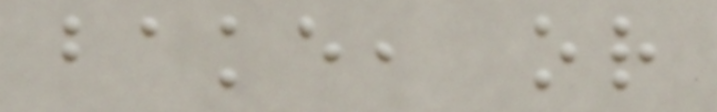bake, or
